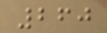260
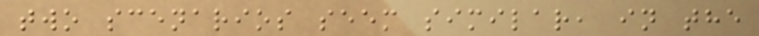two scenarios seem similar, in the
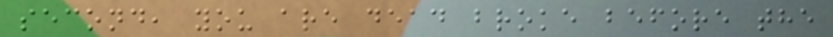second, you are dead broke before the
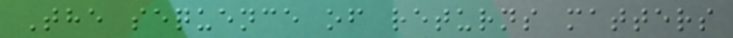The sequence of returns matters
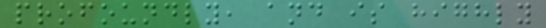profoundly, and is highly
